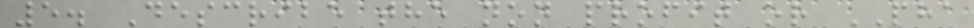5. Describe the non profit or PHA
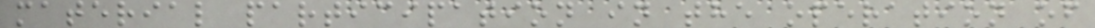material participation in the operation of
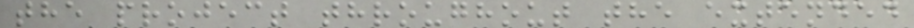the project throughout the extended
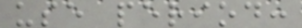use period:
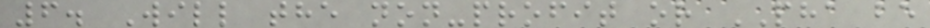6. Will the non-profit or PHA be
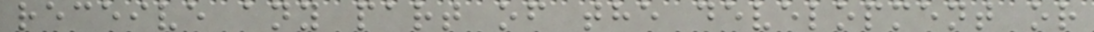receive any part of the development or
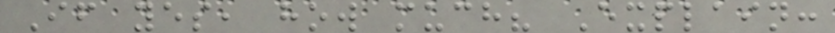If yes, how much? Explain:
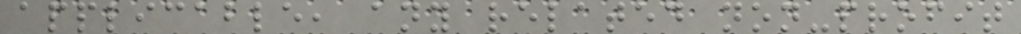applicable, any related non-profit
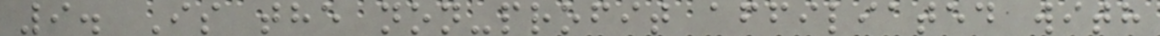9. Is the non-profit affiliated with
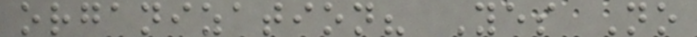organization? Yes No
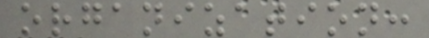organization:
